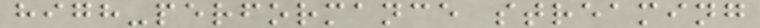high-performance streaming
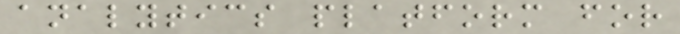analytics platform for
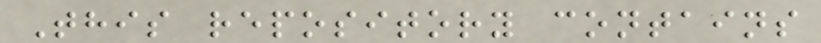This repository contains
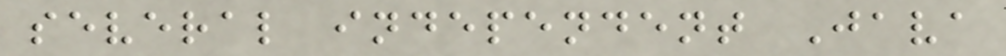several independent Java
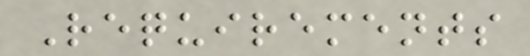Requirements
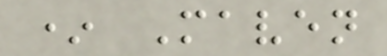* Maven
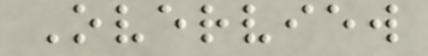Overview
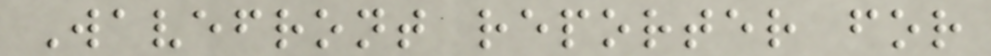Wavefront reporter for
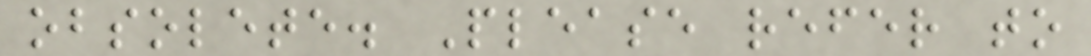obsolete. Please refer to
